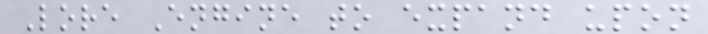Lore Engine to expand upon
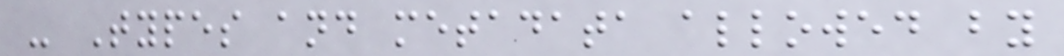- Types and metadata allowed by
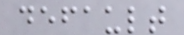default
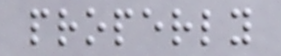properly
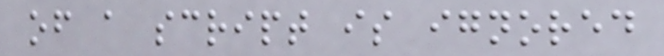of a script is ignored
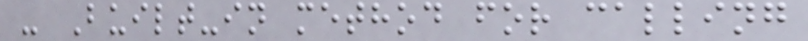- Built-in method for calling
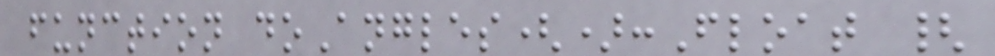function doAngles():Float {
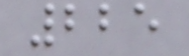225
